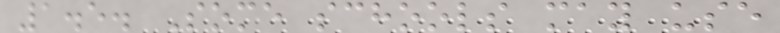1.5. Some schools may use
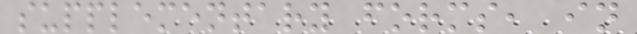supplementary forms, in
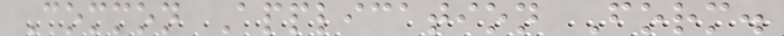Common Application Form.
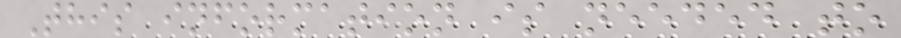This information is needed to
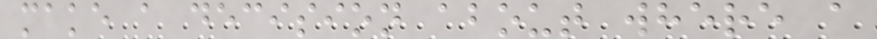make a decision about where a
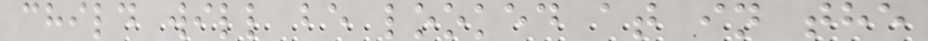child will be looked at in the
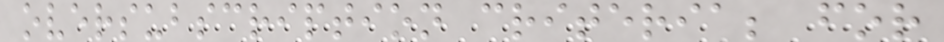oversubscription criteria; for
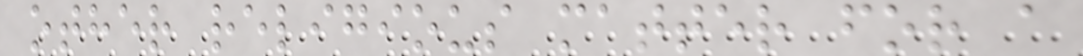other religious matter for a
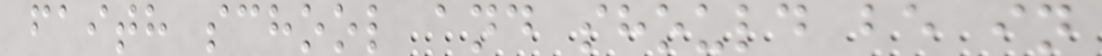faith school and should be in
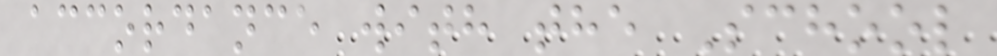accordance with the School
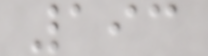193
